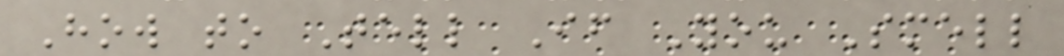How to Tell If You Smell
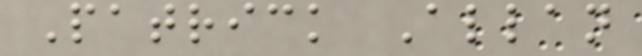Patrick Allan
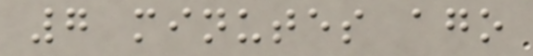7 minutes ago
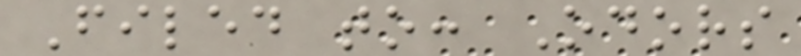Filed to: Odors
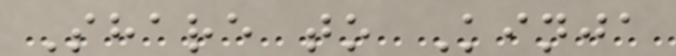Share to Kinja
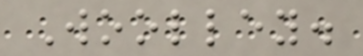Woolley.
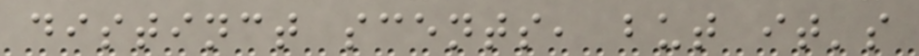distinct scents, but it's
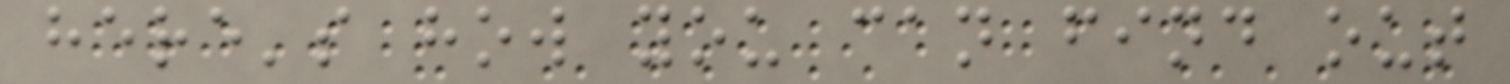here's how you can find out
